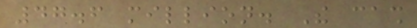47.6 million. The cash
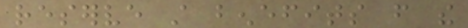reserve still benefits from the
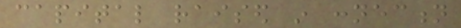capital raised in connection
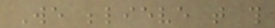We believe that this
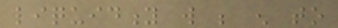liquidity will be enough to
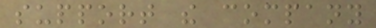support the company
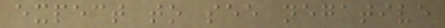expect to see negative
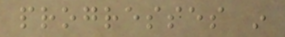progresses in
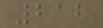212
